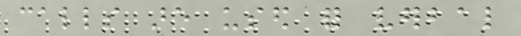calls are used for verbal
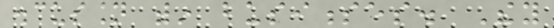discussion within businesses. They
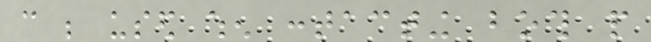can be used when contacting both people
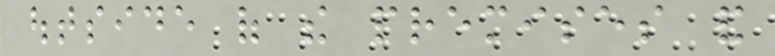outside of the premises and
